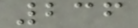236
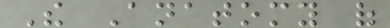The Anatomy of
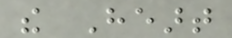the Heart
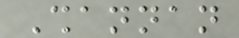Shannan
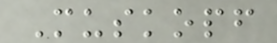Muskopf
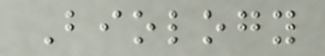Biology
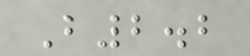B2.2
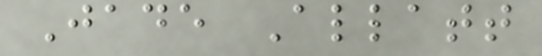Jade Allatt
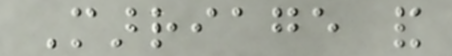Marriage and
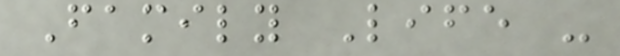Family Life -
